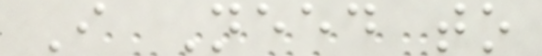I Need to
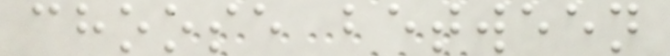choose between
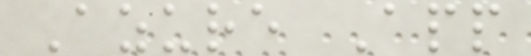Azure App
